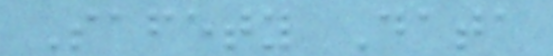Safety Data
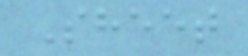Sheet
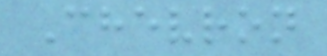Chevron
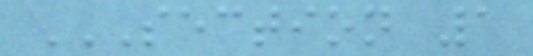SECTION 1
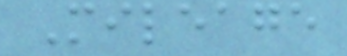Mileage
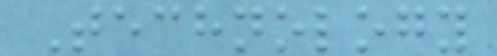Technology
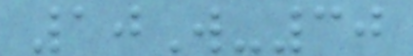10W-30
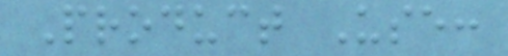Product Use:
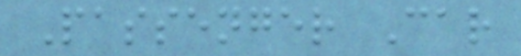Passenger Car
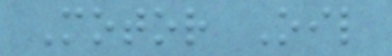Motor Oil
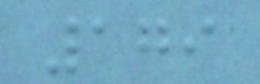179
